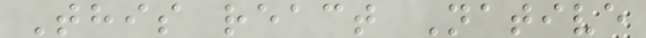This react Native
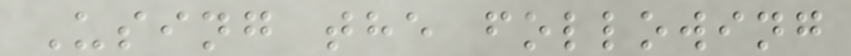Using the following
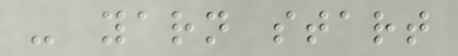- yarn start
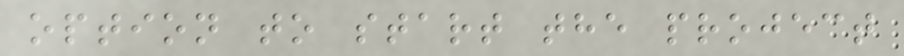option to start the project
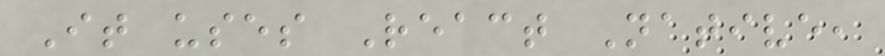It uses React Native,
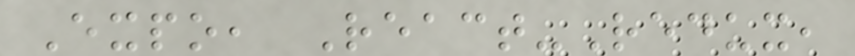Expo, React-Redux,
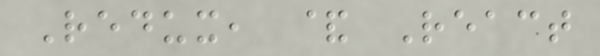Redux, & React
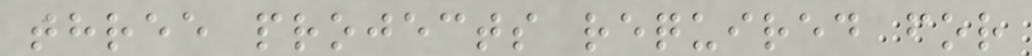three projects required for
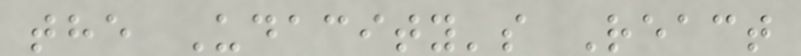the Udacity's React
